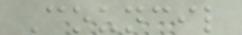Council
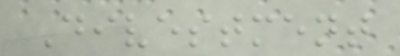Divestment
